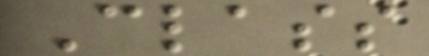Class
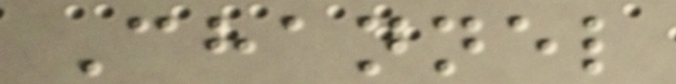Channel
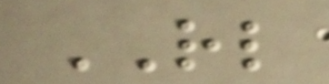RL
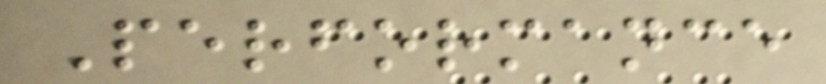Performance
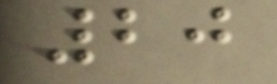20
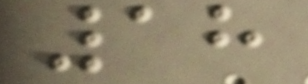18
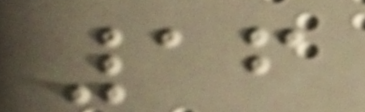16
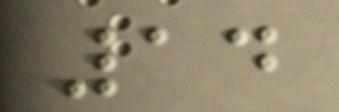14
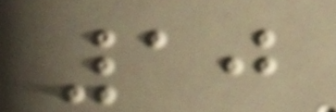10
